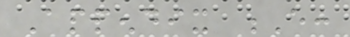Appendix E:
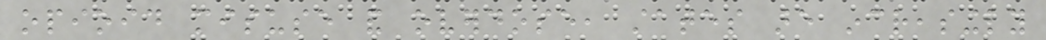opioid misuse and overdose, states are increasingly
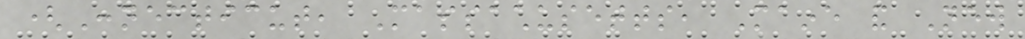(Connecticut, Massachusetts, Maine and New
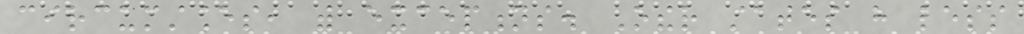circumstances, with exceptions. Other states have less
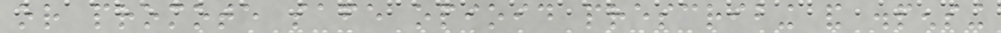or promote safe opioid prescribing and dispensing
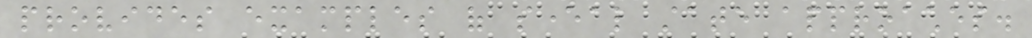provides examples of several state approaches.
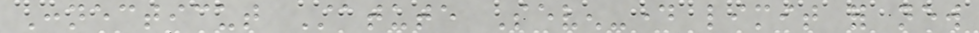Connecticut Statute Seven-day limit for new
